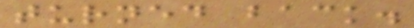turned back.
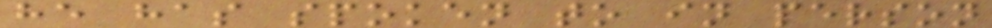he has spoken to in person
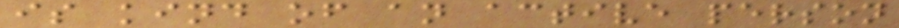is kind of an active person
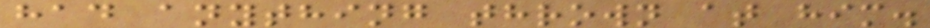had anything thrown at him.
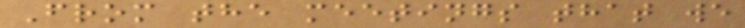From the meetings that we
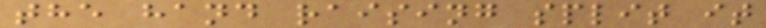the hand raising split it
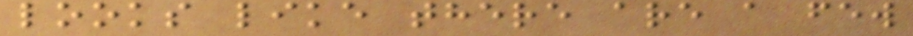looks like there are a few
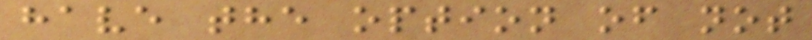have the option of not
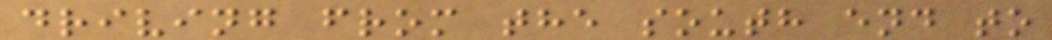driving from the south end to
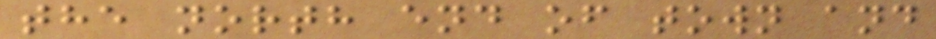the north end of town and
